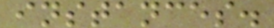instances.
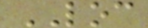LOC
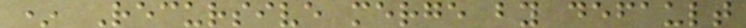* Recursive merge by default
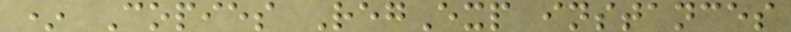* Copies RegExp instances
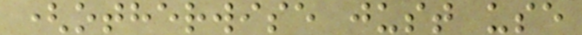(otherwise just use
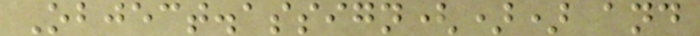Object.assign()) and
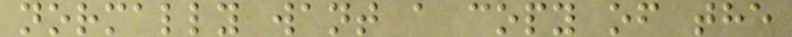normally want a copy of the
